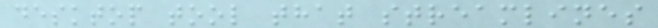desktop tool that streamlines
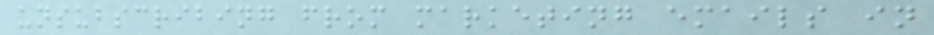unsubscribing from marketing emails in
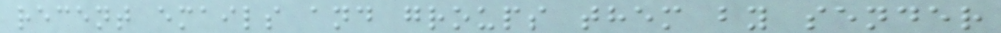recent emails and groups them by sender
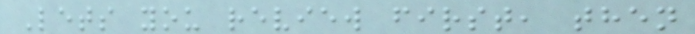Lets you review first, then
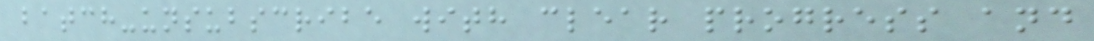batch-unsubscribe with clear progress and
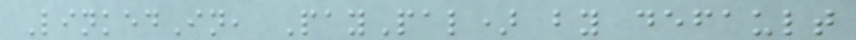LinkedIn, PayPal) by default
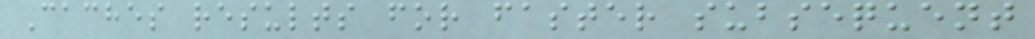Caches results for faster subsequent
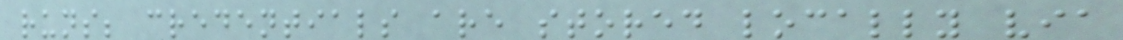runs; credentials are stored locally via
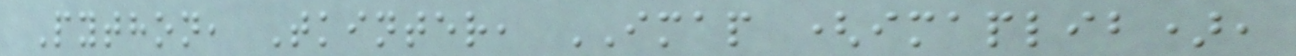Python, Tkinter, IMAP (imaplib),
